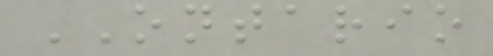ONTARIO
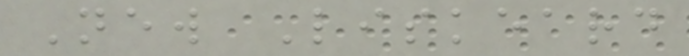New Liskeard
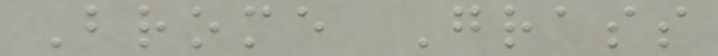Brome Grass
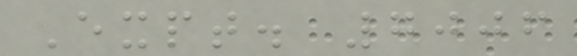Expt. 7006
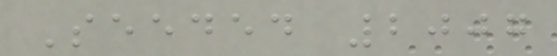Seeded 2007
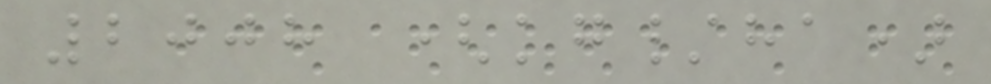2008 (kg/ha)
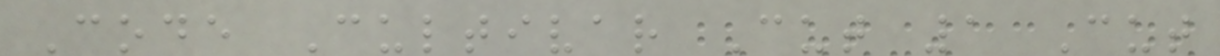Code Cultivar Cut 1 Cut
